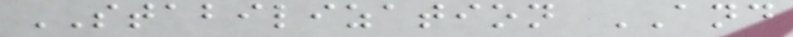STABILIZATION AND
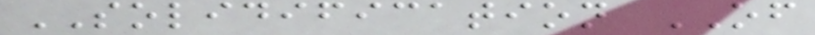SOLIDIFICATION OF
